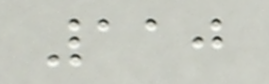110
